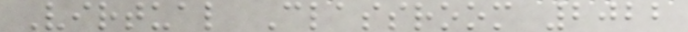Virtual Classroom 2022
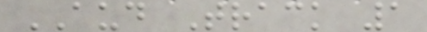AUD Track 1
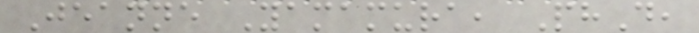Jeanne Yamamura, PhD,
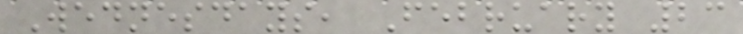Wednesdays, February 23
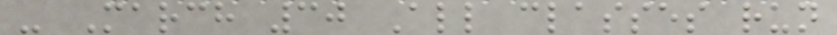- March 30 All classes run
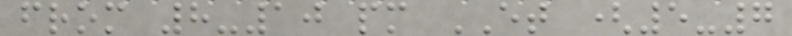from 8-10 pm ET (5-7
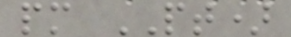pm PT)
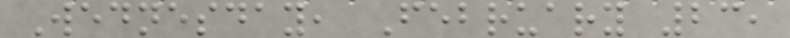Wednesday, February 23,
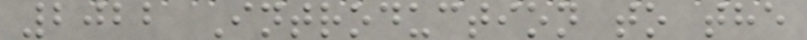2022 Introduction to the
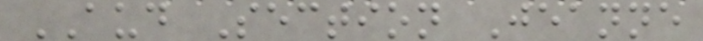AUD Section Jeanne
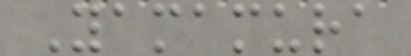Yamamura
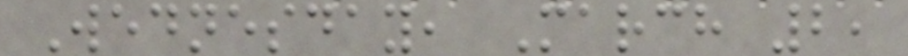Wednesday, March 2,
